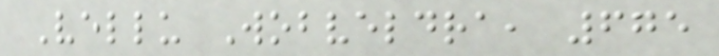Vellu Wobveldra, 675
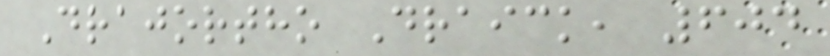Drajortho Draick, 604
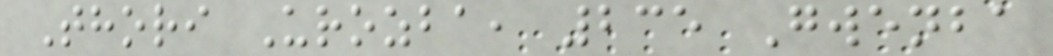Thori Urozba, 235 Gwenba
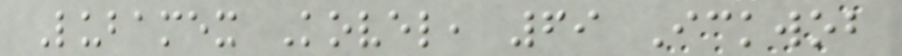Lubamex Kovel, 69 Ickwob
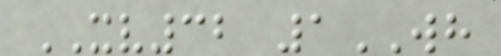XV32 1WH
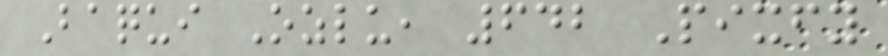Baqui Ozlu, 642 Pixfy
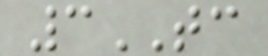3TC
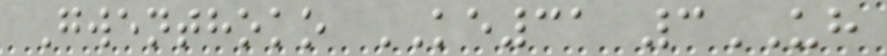Gwenthoko KE31 3UH
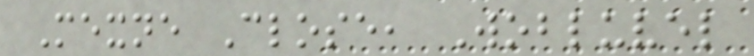Mexne Close, Wobluvel
